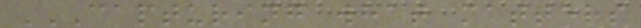CAPTURING WHAT MATTERS
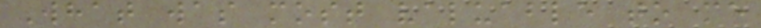What was most valuable to me
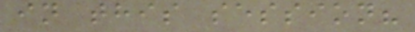in this session?
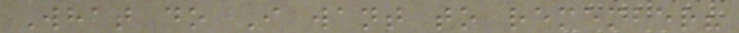What do I want to remember?
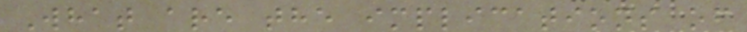What are the implications of
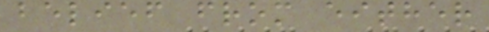belief from either
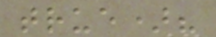true)?
